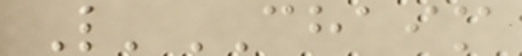L'CHAIM
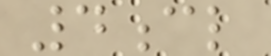4cl
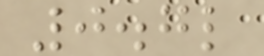0.7l
